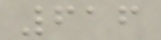616
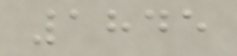1845
